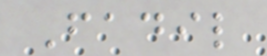Fadil
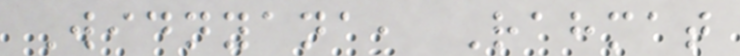Widnyana, Rahmat
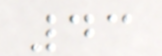43
